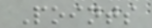Points
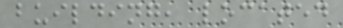building, located
